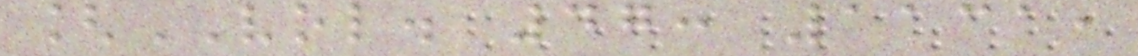[VOL. 47: 1131,
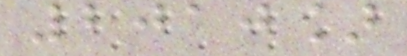2010]
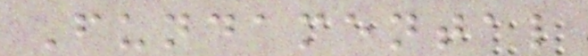Fundamental
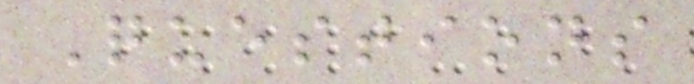Questions
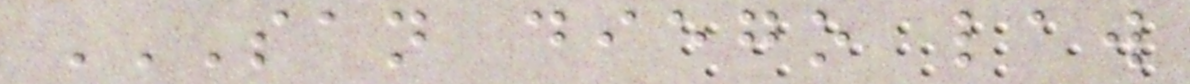SAN DIEGO LAW
